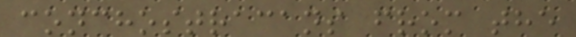conchostracans from the
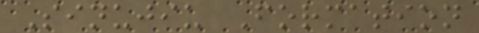Sinujiu Formation
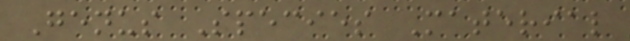Genus Species Material
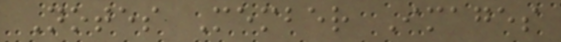Notes Member Images
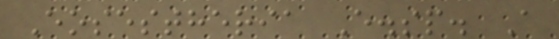Eosestheria E.sp. A
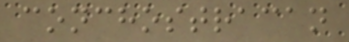conchostracan
